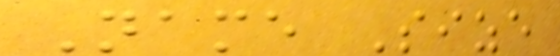Name Size
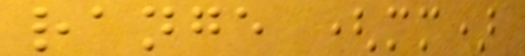range (mm)
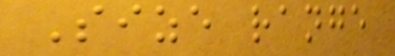Size range
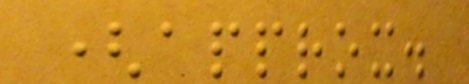(approx.
